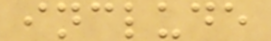include
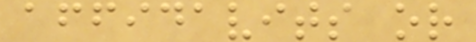affidavits or
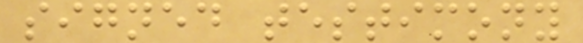signed testimony
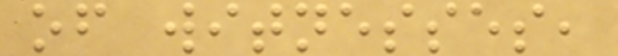of witnesses,
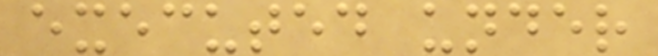executed under
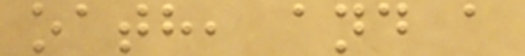oath, and a
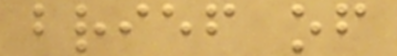brief of
